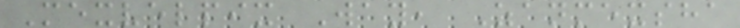Mexvelpix Way, Zanmexsha
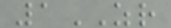1ZR
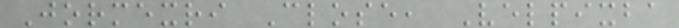Jormexri Close, Velpixba
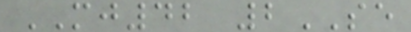MJ42 2SE
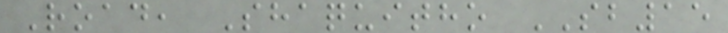Road, Shaquitho SB15
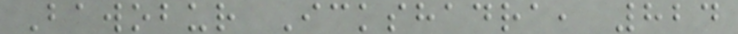Bawobur Ickshadra, 824
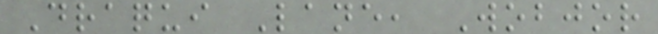Draqui Lane, Wobjor
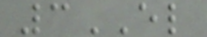3EL
